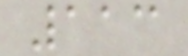113
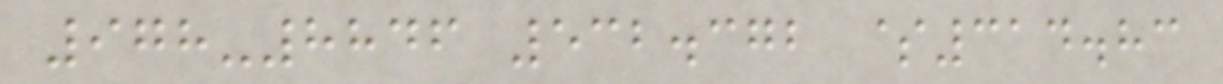978-8846 532.372 $314.83
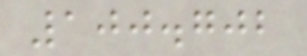100.702
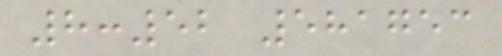8:52 581753
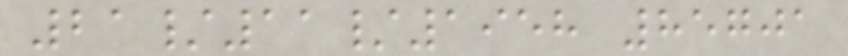21/11/1958 85701
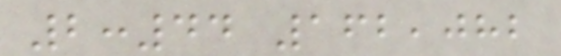2:44 162,082
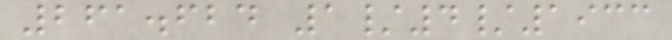261.624 1/4/1933
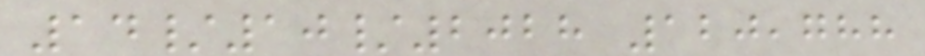14/10/2028 120,788
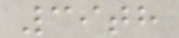39th
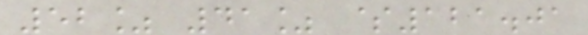52% 41% $121.01
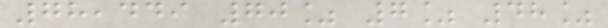78,449 70% 7% 48%
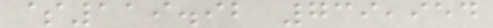$119.92 739,954
